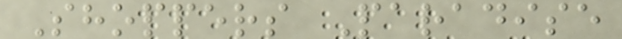Shoppers Paradise
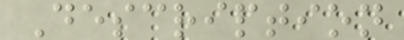Description
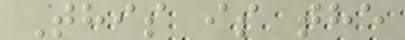This is the
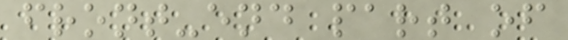front-end part of
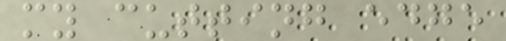my cutting edge
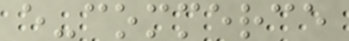e-commerce
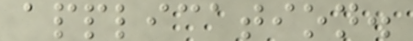application.
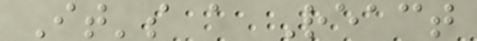It's a React
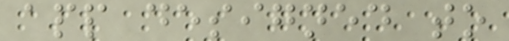app designed to
